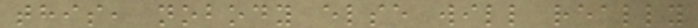this, nobody else will really
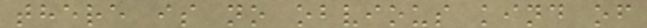there is no obvious kind of
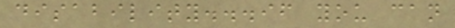disability...if you can
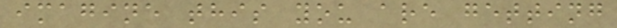imagine this you are getting
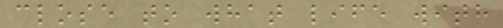close to what life with
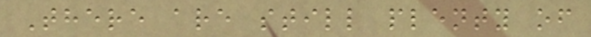There are still plenty of
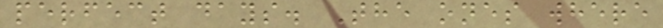perfect days. The ones where
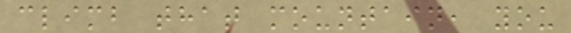climb that mountain, you
